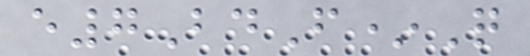e7BdF*Q
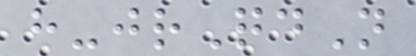h-jrQdN
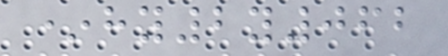*hy2y062
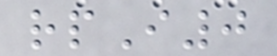rpI0
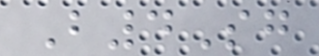B4Sg
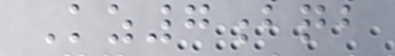Kz7bqb
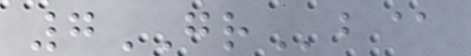7GRb@
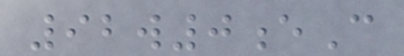92w0eC
